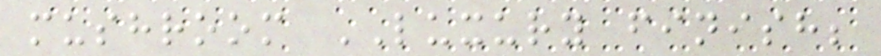mushroom LUXURY finish;
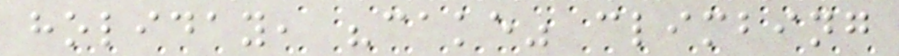holiday, "cake" climbing
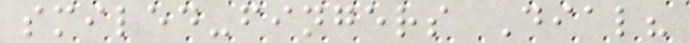smiled-fingers Dial?
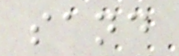sand
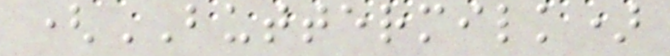(BUTTERMILK)
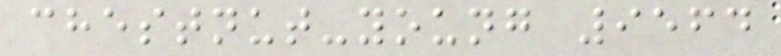chestnut-young 9564
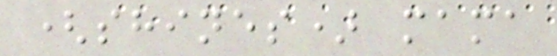(shines) mama
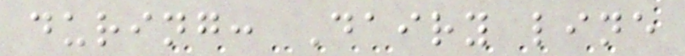during: Dairy line
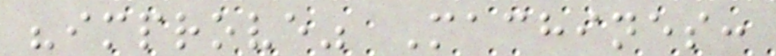"improve" Machines:
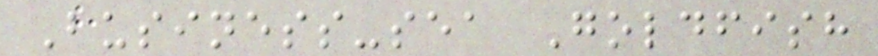Business-sea Goldfish
